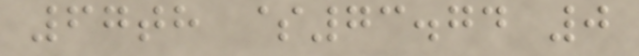67th $73.74 0
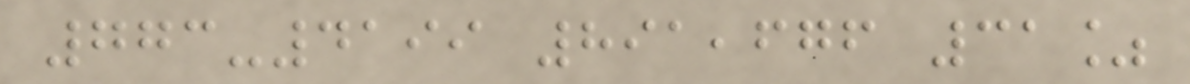773-4199 891,676 31%
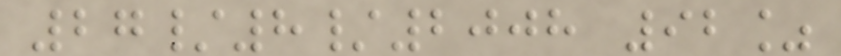27/8/2008 92%
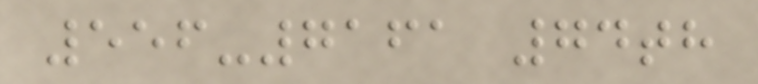556-7161 74th
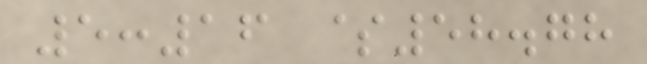5:16 $58.78
